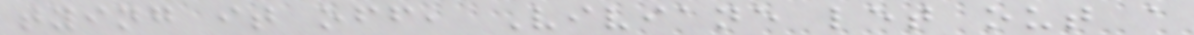tying it off, Viviane let out a
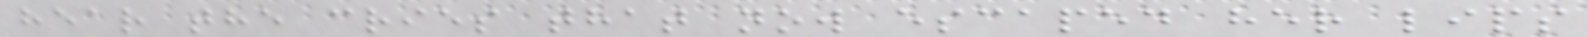hear the cries that now escaped her lips
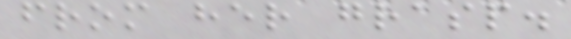from her grasp.
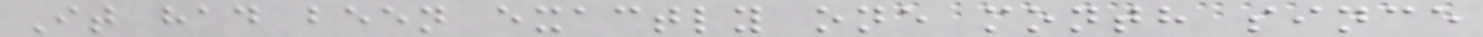It had been exactly one month since
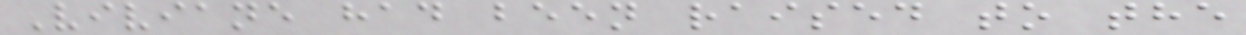Viviane had been raised to the
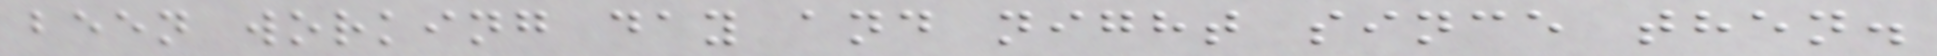been working day and night since then.
